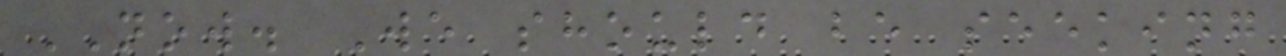NOW. We should be seeking
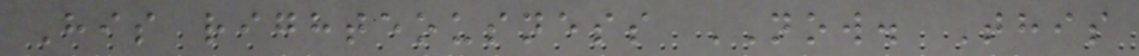His righteousness NOW. This
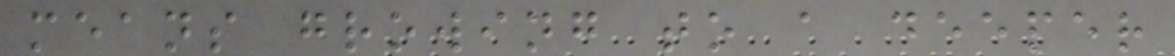means growing to a deeper
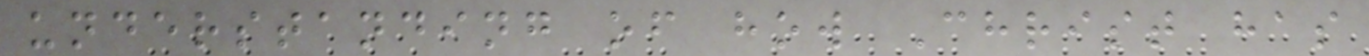understanding of how Christ has
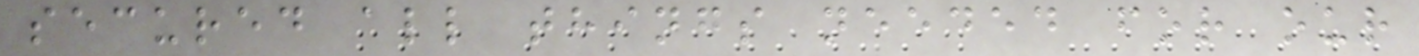secured all things needed for our
